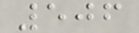506
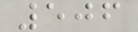506
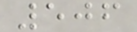506
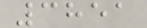3851
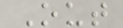Out
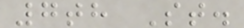7th St.
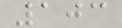103
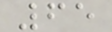65
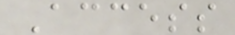Access
